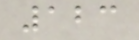123
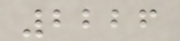2226
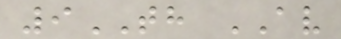9TH AV
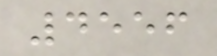4556
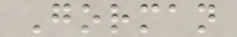Gorman
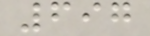697
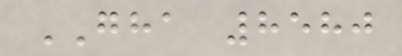GHA 8580
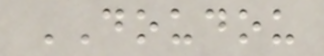DOUDOU
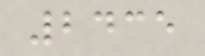2435
